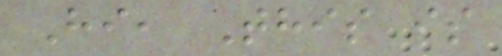Hi, This is
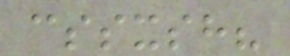cssxsh?
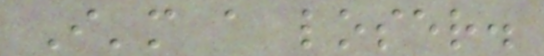I'm a loser.
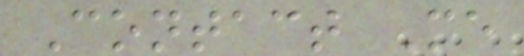Contact Me
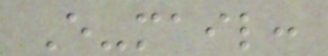E-mail:
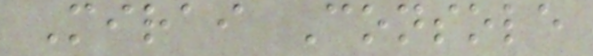Mirai Console
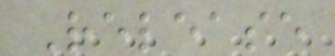Release
